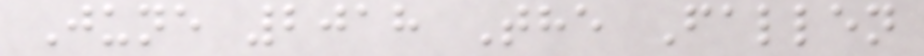June 2018 The Fallen
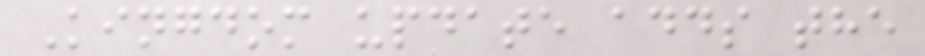Kingdom update adds the
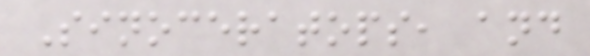Sinoceratops, and
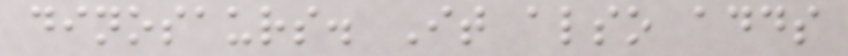dinosaurs. It also adds
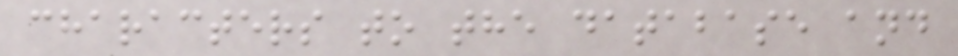characters to the database and
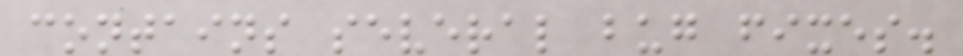contains several bug fixes.
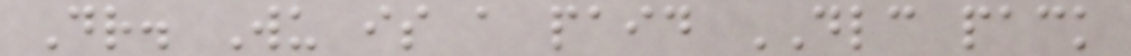Dr. Wu is a paid DLC pack
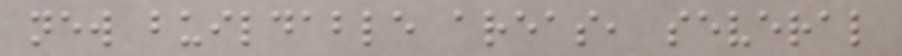new buildable areas, several
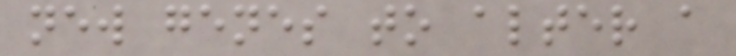new genes to alter a
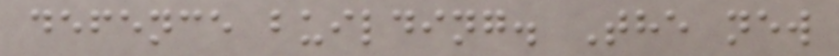defence building. The new
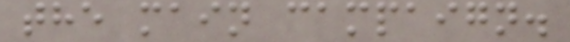the main campaign.
